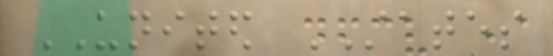UNITED STATES
